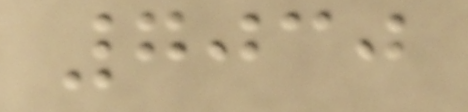7030
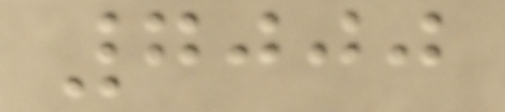7000
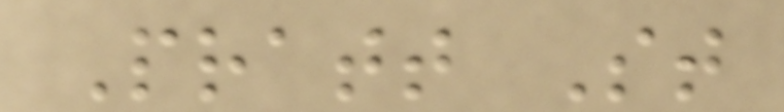Pratt St
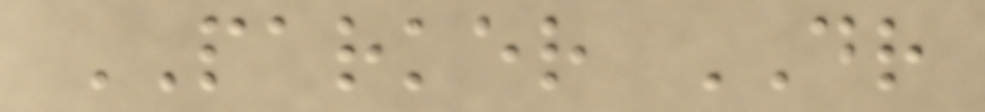PARKER DR
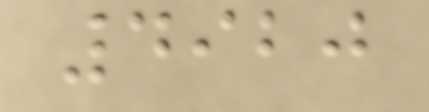4920
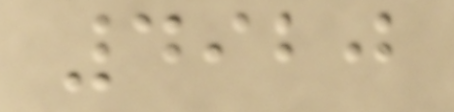4920
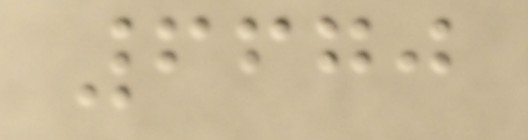6670
